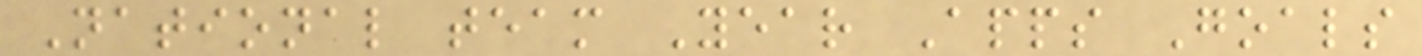National team Year Apps Goals
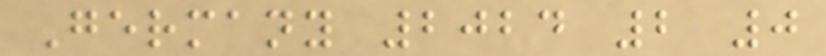Germany 2024 2 0
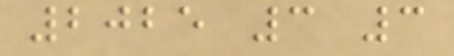2025 3 3
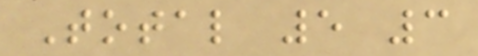Total 5 3
